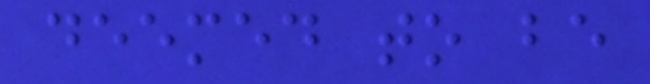deemed to be
